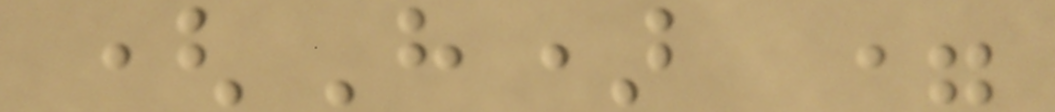(H) =
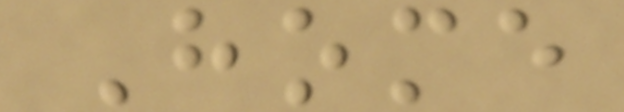Home
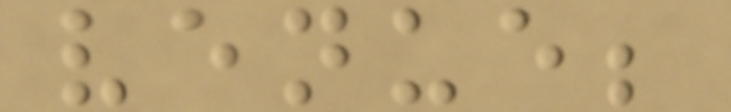venue;
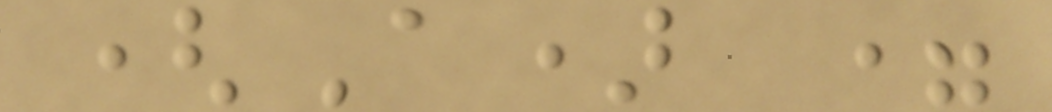(A) =
